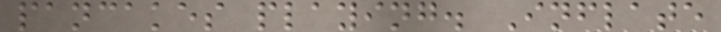pancakes playing. Inflate
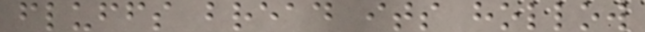fluffs bread its hollow
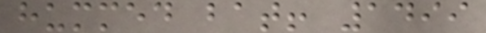hummed bat! 1499
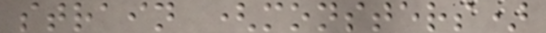strain (monsters)
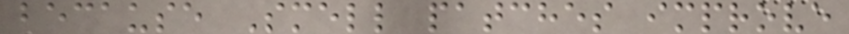because Smell patches improve
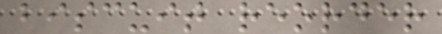biscuit reorder
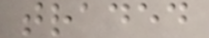traded
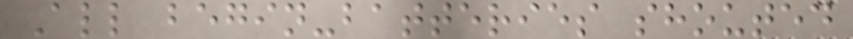All begin-batteries shouted
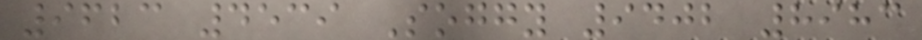9623 4539 Soggy 9402 8983
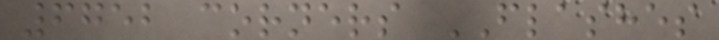6752 corners FLASHES
